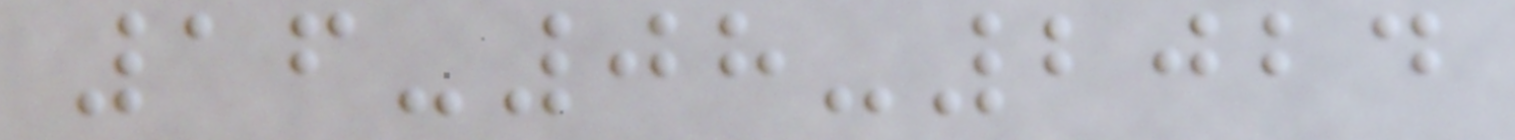16-08-2024
